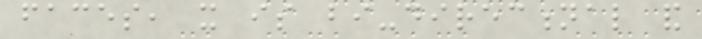faces, it is bi-directional and
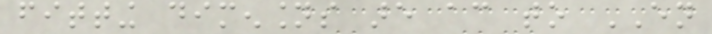fitting dimensions are according to EN
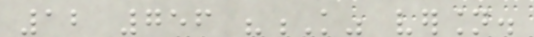12 756 "K" version.
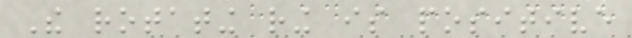The rotating ring is positive
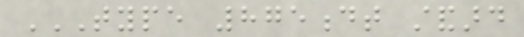TYPE 875DT STANDARD
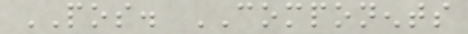POS. COMPONENTS
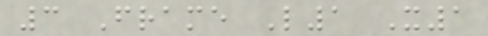3 Frame L1 X1
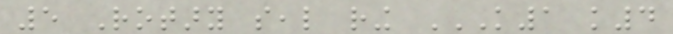5 Rotary seal ring K1 K4
